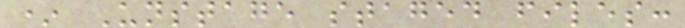* Unstage staged files:
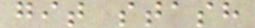git stash
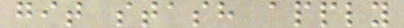git stash apply
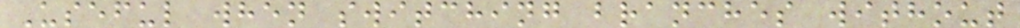Useful when switching branches without
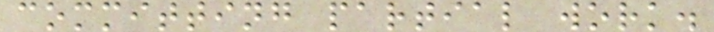committing partial work.
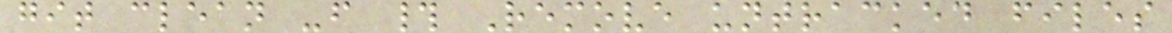git clean -f # Remove untracked files
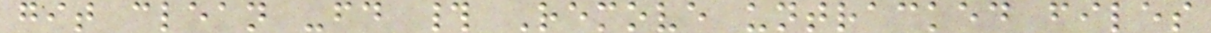git clean -fd # Remove untracked files
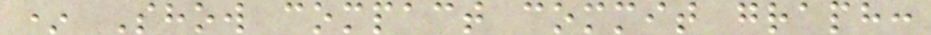* Show compact commit graph:
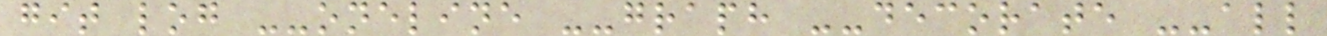git log --oneline --graph --decorate --all
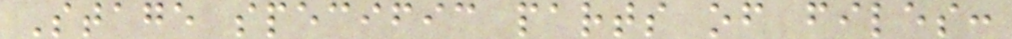Stage specific parts of files:
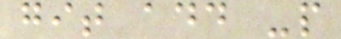git add -p
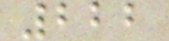222
